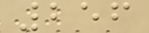256
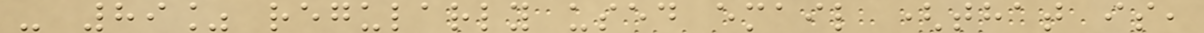- 89% regularly used email (that is,
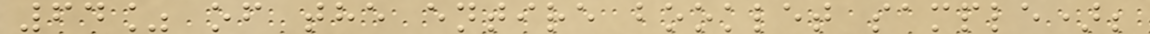64% of the entire booklet sample);
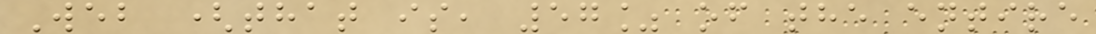Web (that is, 57% of the entire
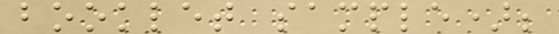booklet sample);
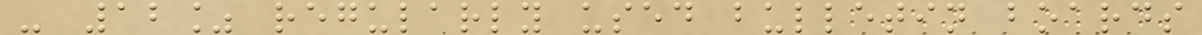- 12% regularly used bulletin boards
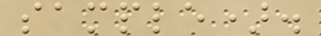sample).
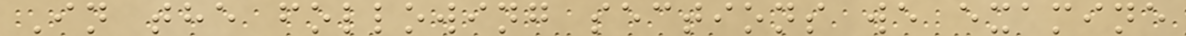In the following sections we examine
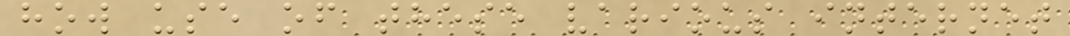how use of these various internet
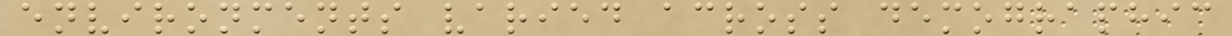environments varied across demographic
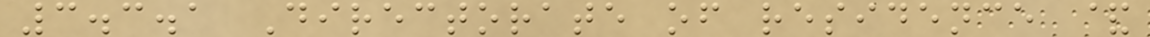3.3.1 Directorate of residence &
